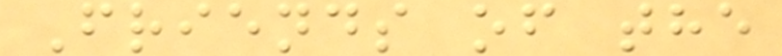Friends of the
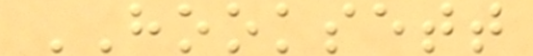HOOKSETT
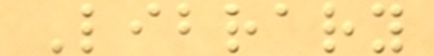Library
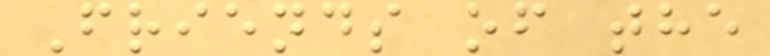Friends of the
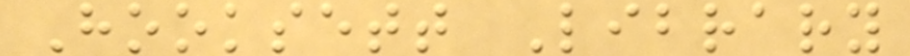Hooksett Library
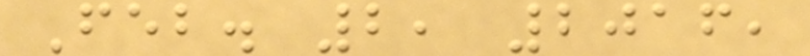Feb. 2, 2016,
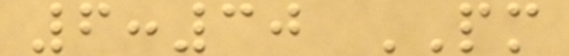6:30 PM
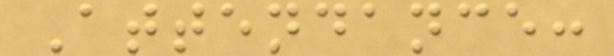Attendance:
